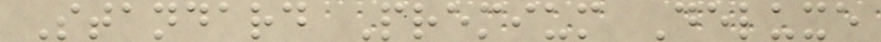Standard Premium Deluxe
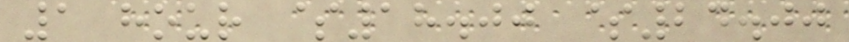1 hour $18.00 $24.00
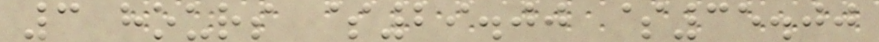3 hours $29.00 $35.00
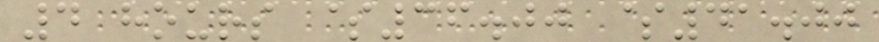4 hours $36.00 $41.00
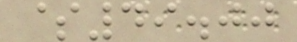$49.00
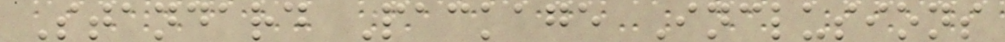Standard Package Inclusions
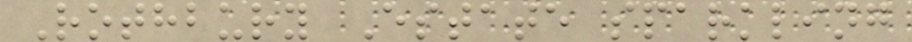Rothbury Estate sparkling
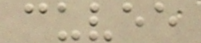cuvee
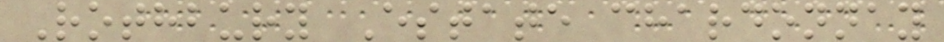Rothbury Estate chardonnay
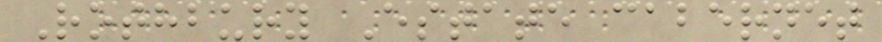Rothbury Estate cabernet
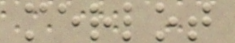merlot
